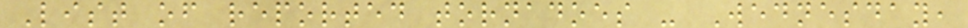List of reported tornadoes - Wednesday,
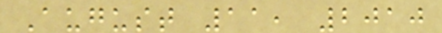August 11, 2010
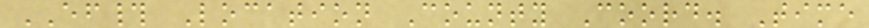EF# Location County Coord. Time
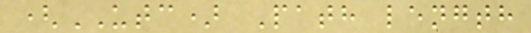(UTC) Path length
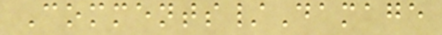Comments/Damage
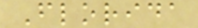Florida
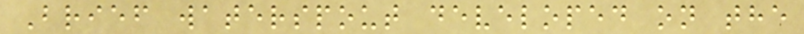Brief waterspout developed on the
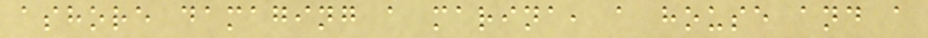ashore damaging a marina, a house and a
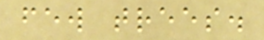few trees.
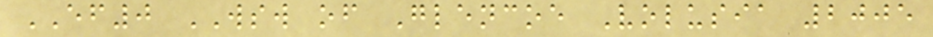EF0 WSW of Glencoe Volusia 2005
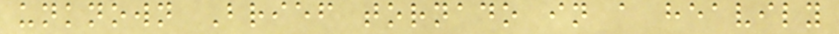unknown Brief tornado in a heavily
